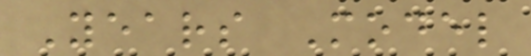Years Model
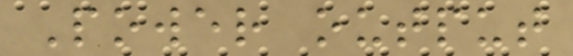Power output
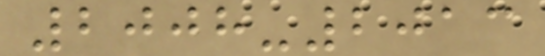2008-2013
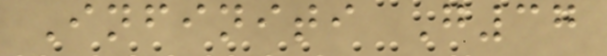Infiniti G37
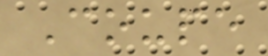Coupe
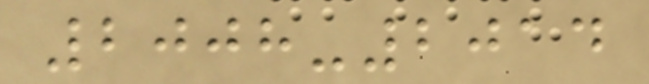2008-2014
